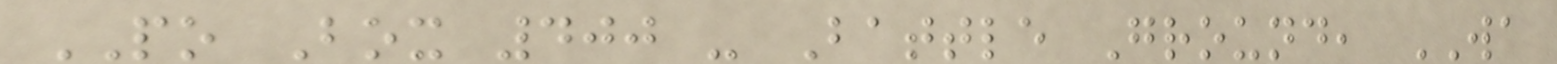PO Box 400 - Battle Ground, WA
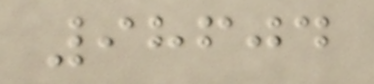98604
